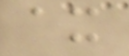ax
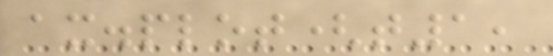ax.plot(t1,
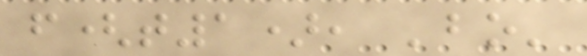f(t1), 'bo'
